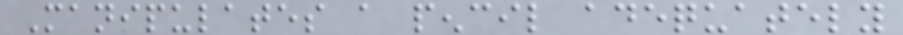Manipulates a pencil adequately
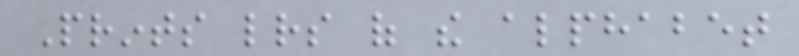Prints letters of the alphabet
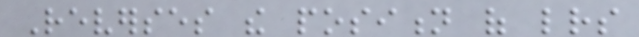Reverses the position of letters
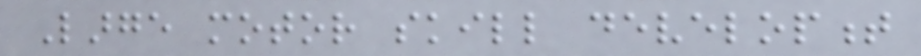Large motor skill development
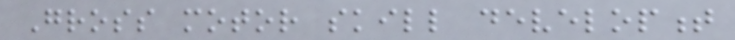Gross motor skill development
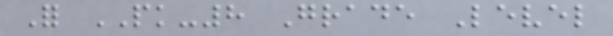For PK-8 Grade Level
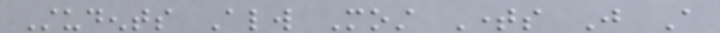Students Always Most Times Just A
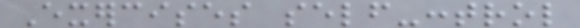Exercises self-control
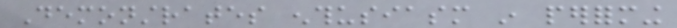Demonstrates enthusiasm in performing
